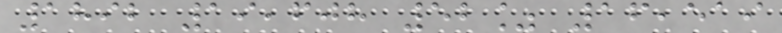1892 19,608 52% 16,519
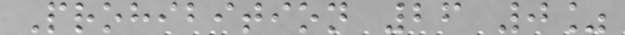Prohibition 26 0%
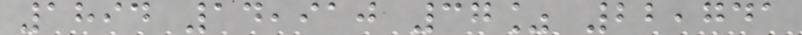1894 14,910 37% 22,741
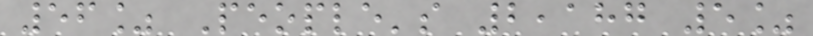56% People's 2,187 5%
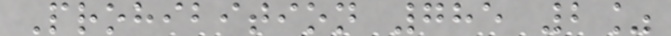Prohibition 785 2%
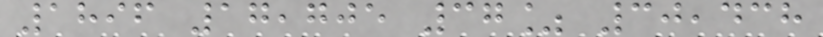1896 17,705 37% 30,438
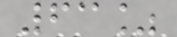63%
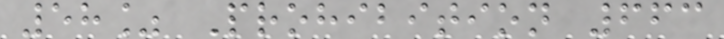58% Prohibition 663
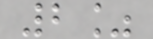2%
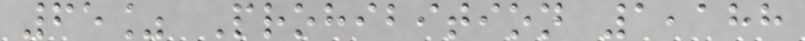65% Prohibition 1,188
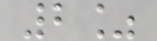2%
